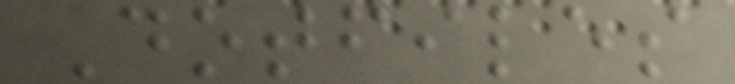Dotfiles
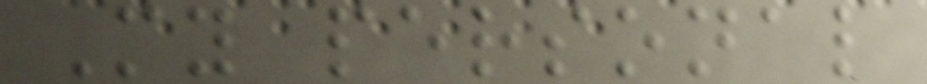My personal
